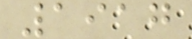1917
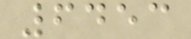6453
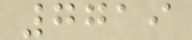7719
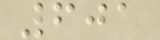601
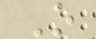O
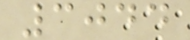3044
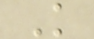K
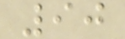90
